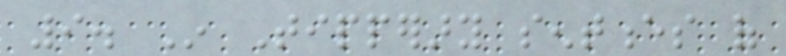9. In Tipperary sentences of
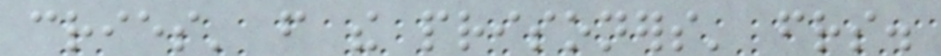cries' from the prisoners' friends.
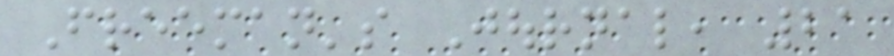Freeman's Journal, 21
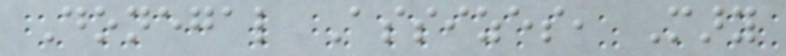Donegal Assizes, Mary
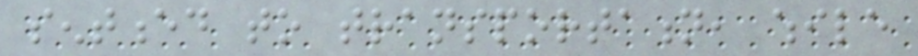sentenced to transportation, while
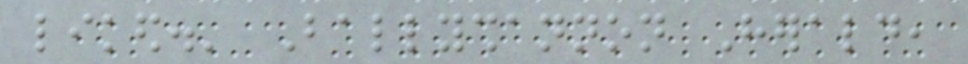liked.' Ballyshannon Herald,
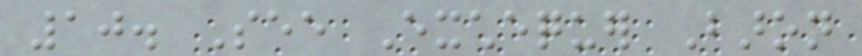10. See Exchequer Baron
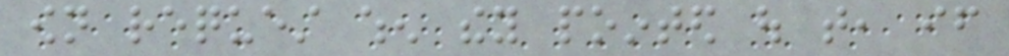own request when they pointed out that, if
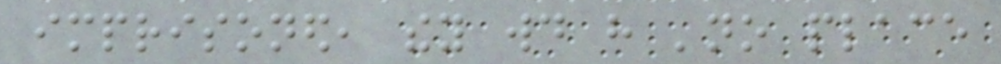imprisoned, they would have 'no place
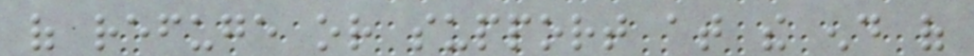of refuge or support at the end of
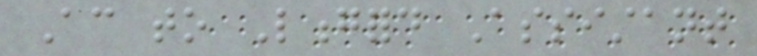According to Longford Assistant
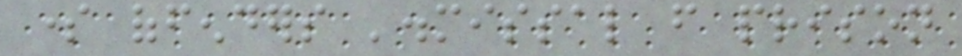some offenders 'dismissal from prison
